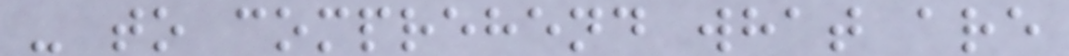- to comprehend what are
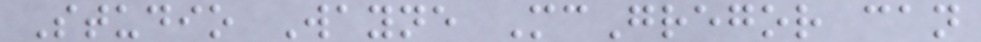Studio Wayne McGregor can
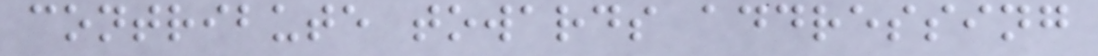contribute towards addressing
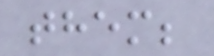them;
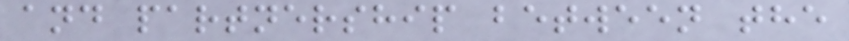and partnership between the
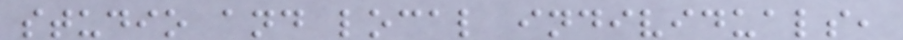studio and local individuals,
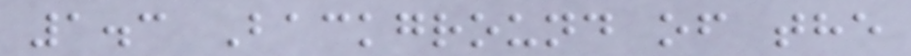1.3 Background of the
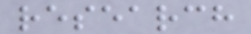research
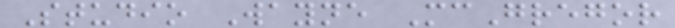Studio Wayne McGregor
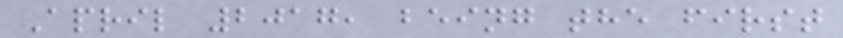April 2017, being the first
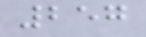257
